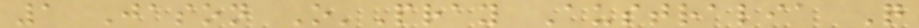1 Jason O'Pray Australia Q
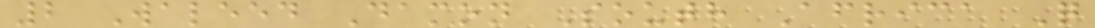2 Waleed Damon South Africa Q
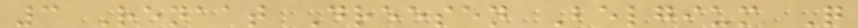3 Renaat Dreesen Belgium Q
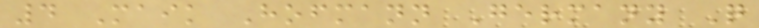4 Maik Hofmann Germany Q
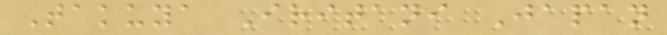Takuya Iritani Japan
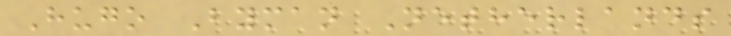Hugo Byman Netherlands
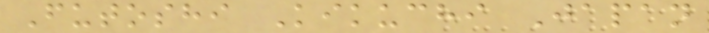Futoshi Kikuchi Japan
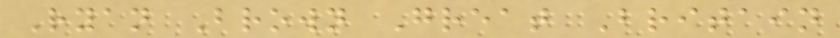Ryan Brown Great Britain
